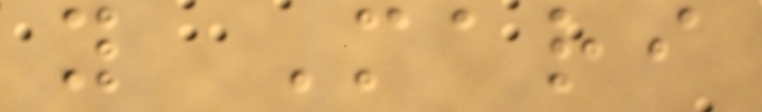y Mari
